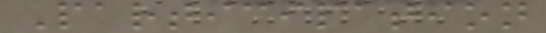Participation
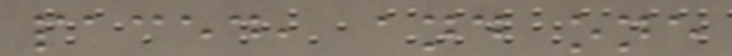paced, and one
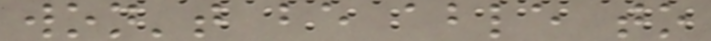won't be able to
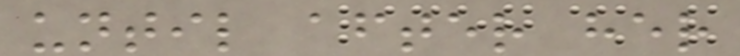until after her
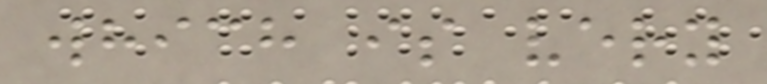which is very
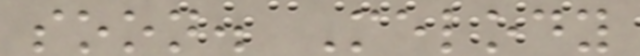soon. Melody
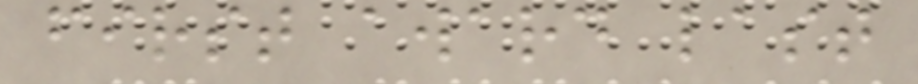first award last
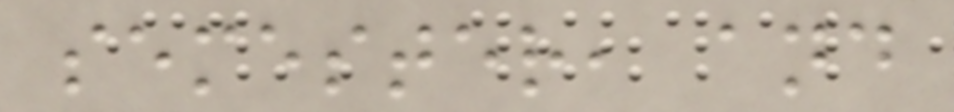semester, and
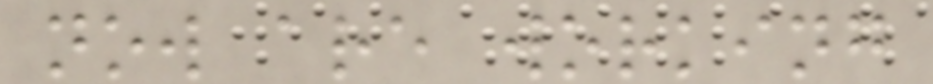now are working
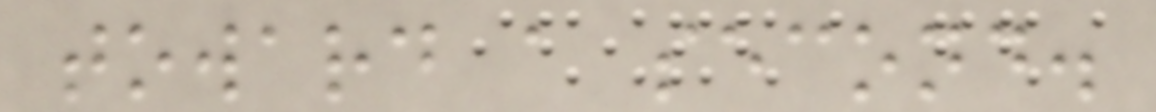toward a second.
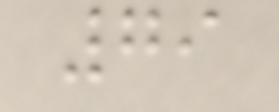79
